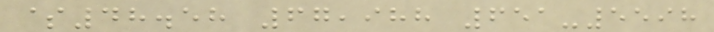$48.58 67,988 651-5598
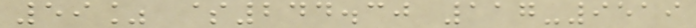59% $244.30 117-9519
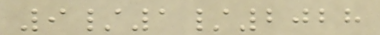9/1/2028
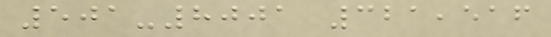501-8001 321,516
